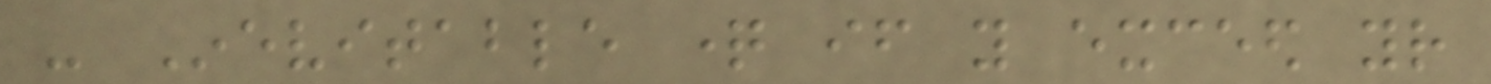- Inevitable question if you exceed your
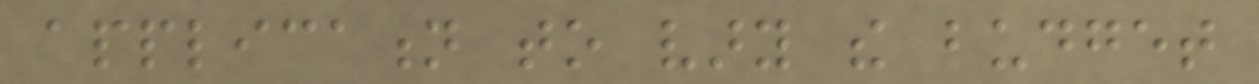application to vary the budget
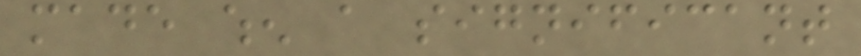made when a significant
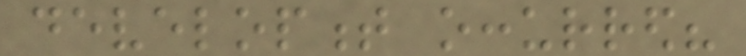development occurred?
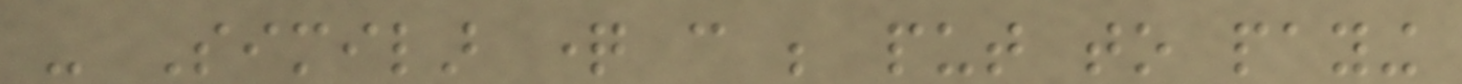- Similar question can be put to paying
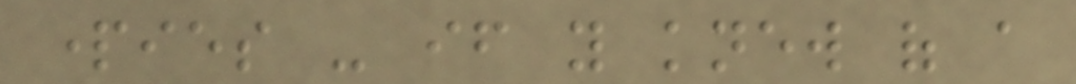parties - if you knew of a
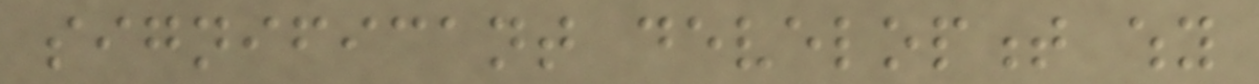significant development why
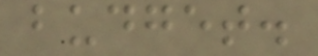budget.
